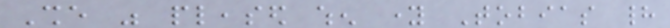She was pleased when young Tobias had
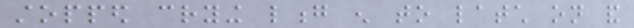stopped crying long enough to latch on and
